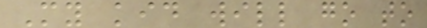My kid will go to
